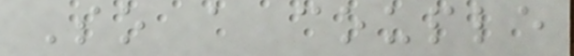So a couple
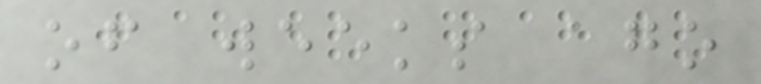of weeks ago
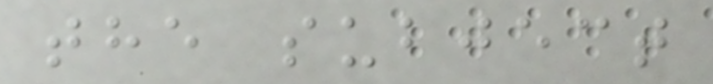the subject
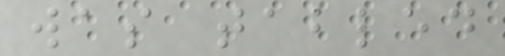was tabled
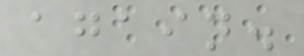again.
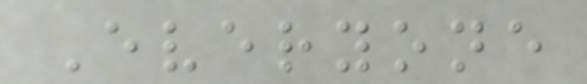Everyone
